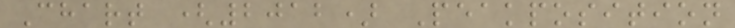Chart (2012) Peakposition
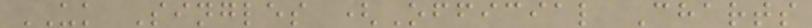UK Singles (Official Charts
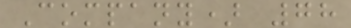Company) 78
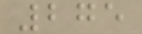275
